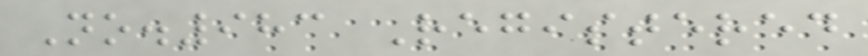No.983 Registered
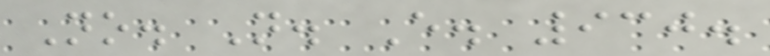No. N. E. 930.
